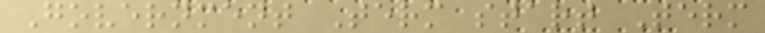Government Term start Term
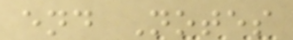end Notes
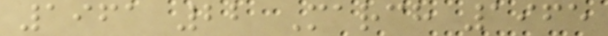1961 22 March 1965
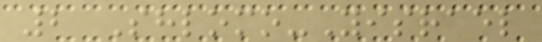2 Shlomo-Yisrael
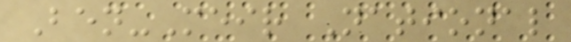Ben-Meir National
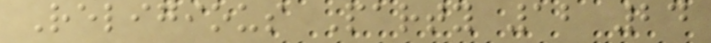Religious Party 12 24
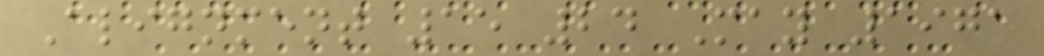Alignment 15 24 May 1971
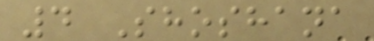4 Shoshana
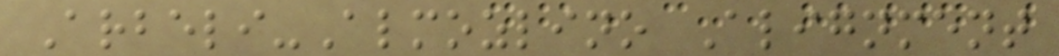Arbeli-Almozlino Alignment
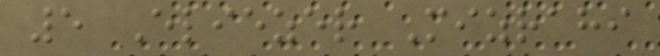5 Eliezer Mizrahi
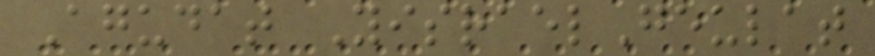Agudat YisraelGeulat
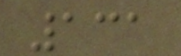131
